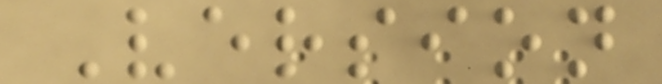Version
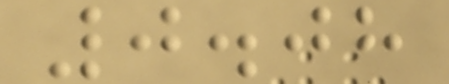0.08
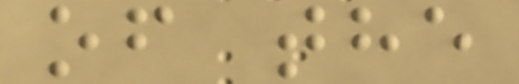of the
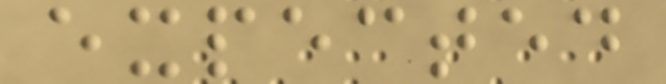expected
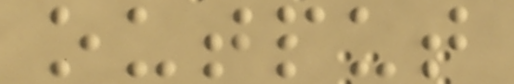output
